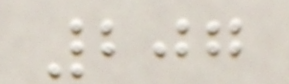207
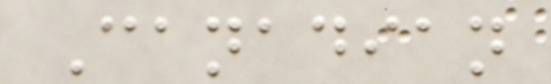Canadian
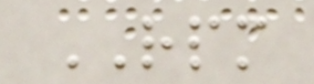RPM
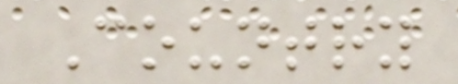Country
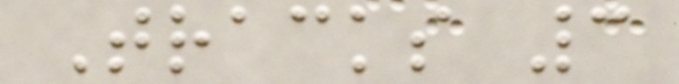Tracks 3
